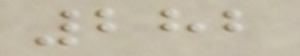282
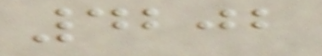4202
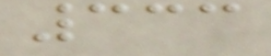333
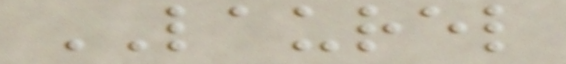LAUREL
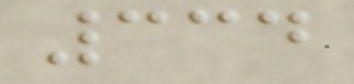334
